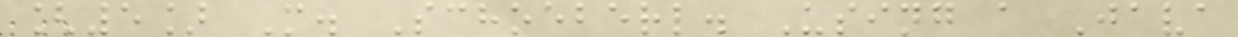[5] M. Schoeberl. Using a Java
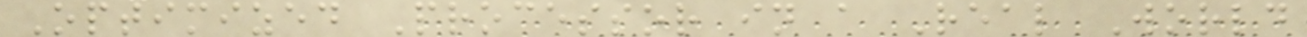Optimized Processor in a Real World
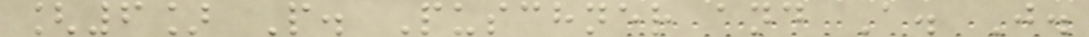[6] P. Puschner and A. J.
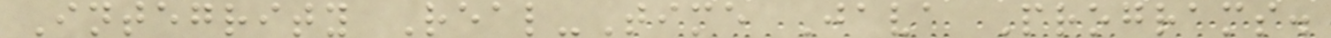Integrity Real-Time Java Programs.
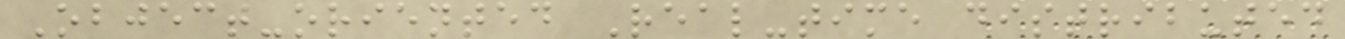Object-oriented Real-time distributed
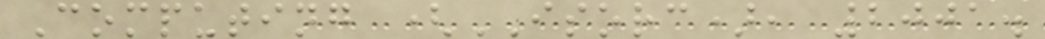Computing (ISORC), 2001.
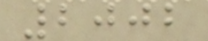2002
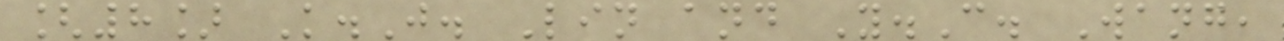[8] K.J. Lin and Y.C. Wang,
